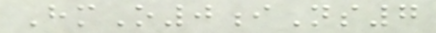HmO0iNs7
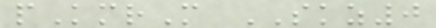pKmrM SKZ0
